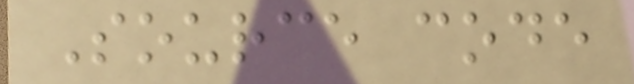Source code
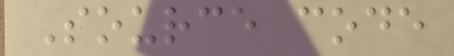Source code
